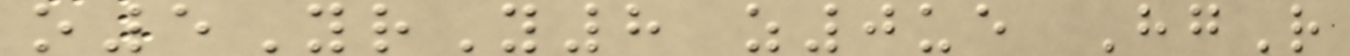o5YrY8 z0ue HgR
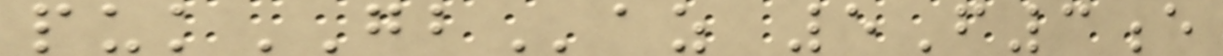pukGBaz 5F3e
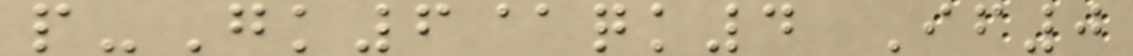p-Gk6@qk4 If0
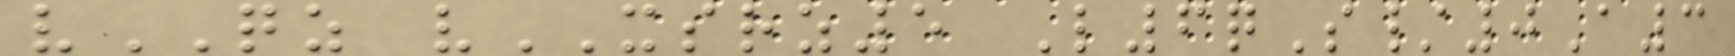vQZ vXSRZ5 L6qS/0A3
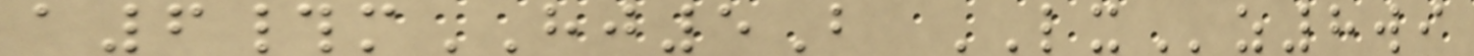a6#mHJ5B LXz8wi
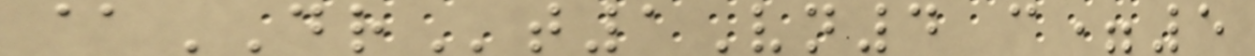@DRt1Vn4 c=5
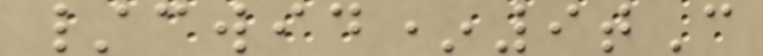/cwid*9tC
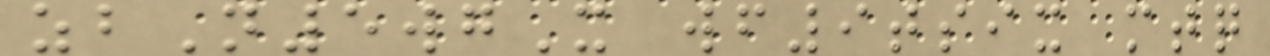zbN5wgX wf9tsix mtq
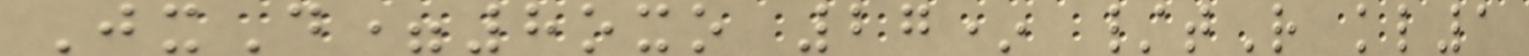JxD=8oxo 27* /tR kl1
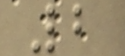2
